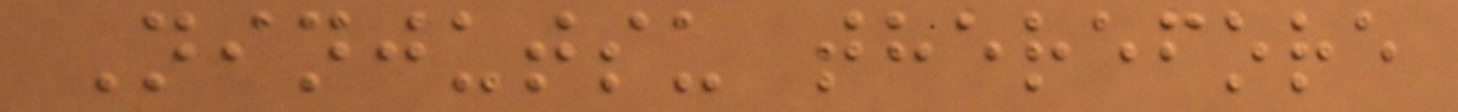Ninjutsu therefore
